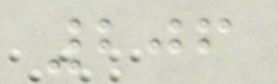206
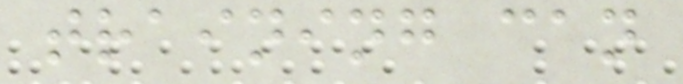training can
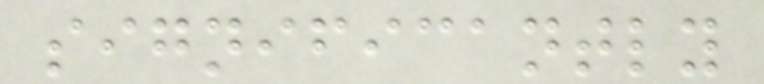significantly
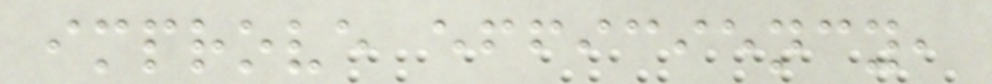improve efficiency,
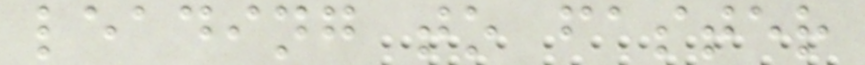leading to faster
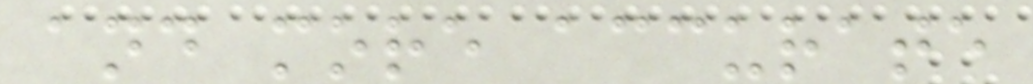and more accurate
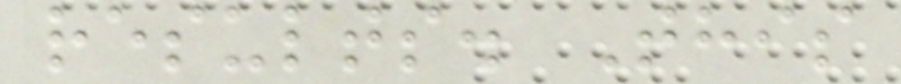results. This
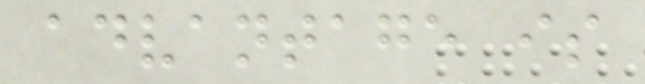advantage is
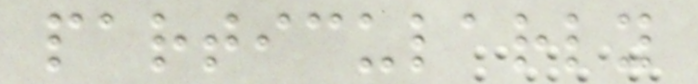particularly
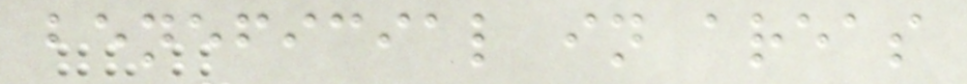beneficial in areas
